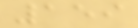159
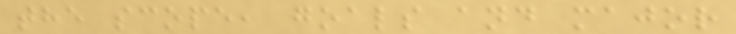the scope, goals and major
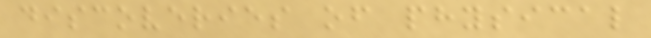discoveries of physical
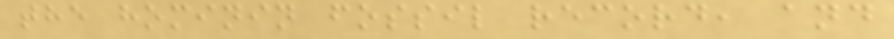the hominin fossil record, and
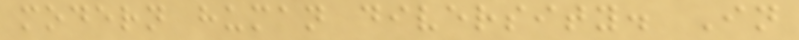modern human diversity. In
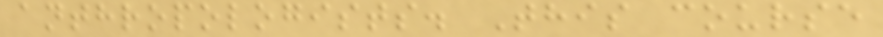anthropologists. This course
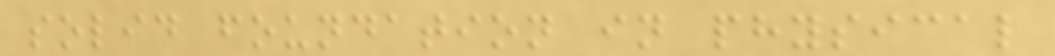solid foundation in physical
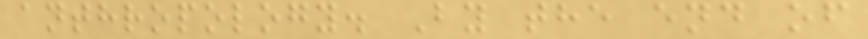anthropology. By the end of
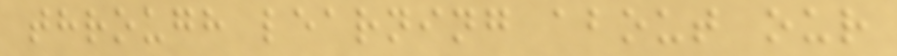through learning about our
